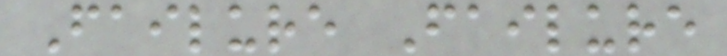Failure Failure
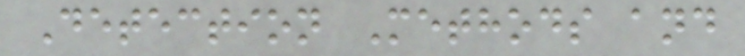Detection Methods and
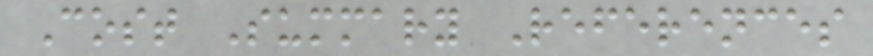Cost Summary References
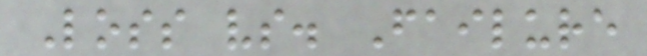Loss vs. Failure
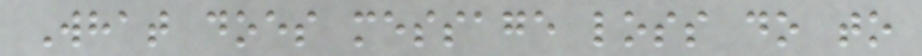What does message loss do to
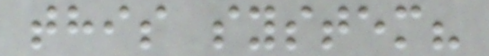this system?
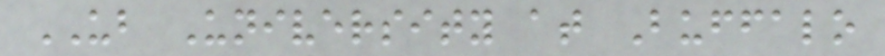UB University at Buffalo
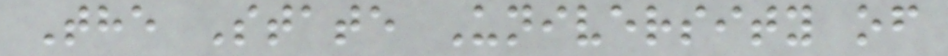The State University of
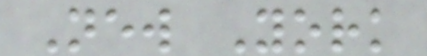New York
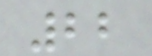22
